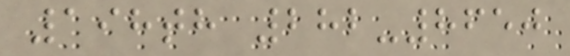198th 282-8650
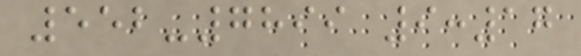552-7899 9:17
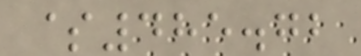$485.72
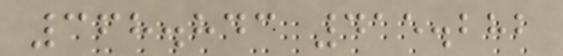368.843 415.282
